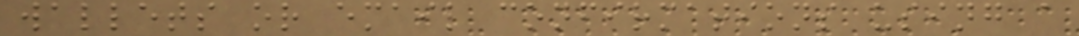wallets or email confirmations using a
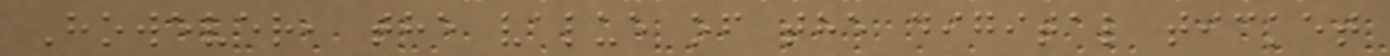However, the value of the digital ticket
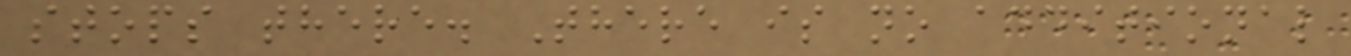stops there. There is no additional
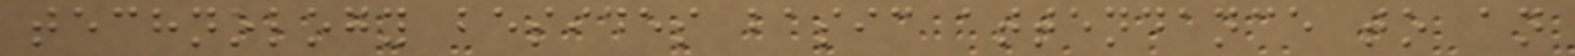technology besides basic attendance to an
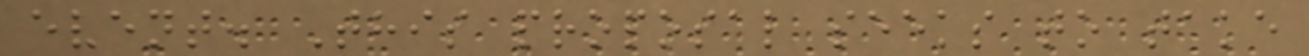event. This proposal seeks to take
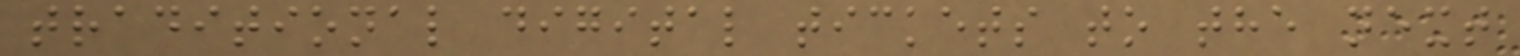traditional digital tickets to the next
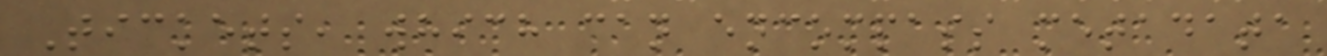Tickets, which can encompass metadata
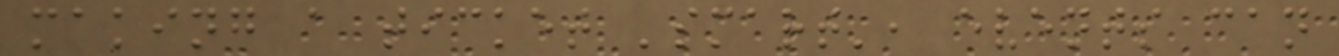making a ticket 'smart', events can
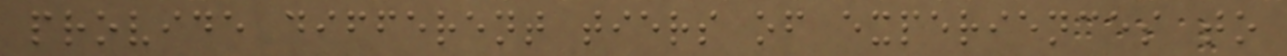provide different tiers of experiences to
